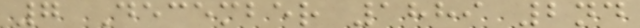7 December 1889 2nd
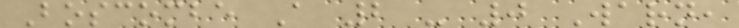Boscombe A 2 - 0 Warn,
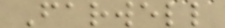Farwell
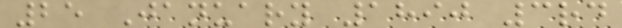25 January 1890 3rd
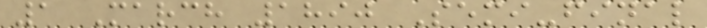1 March 1890 Semi-final
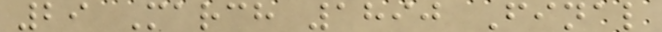29 March 1890 Final
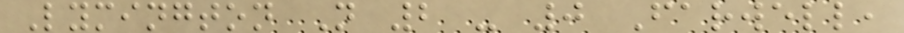Lymington N 2 - 0 Farwell,
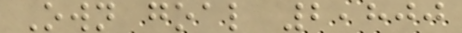Own goal 2,800
